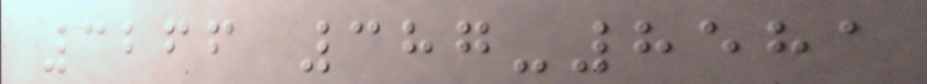3266 387-8581
